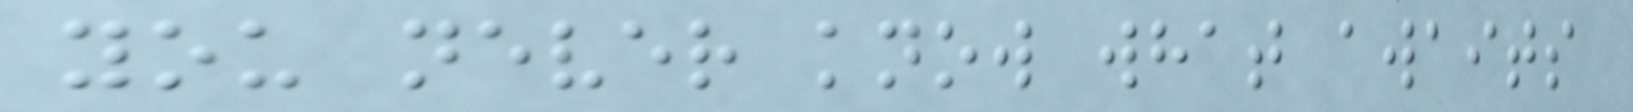you never know what awaits
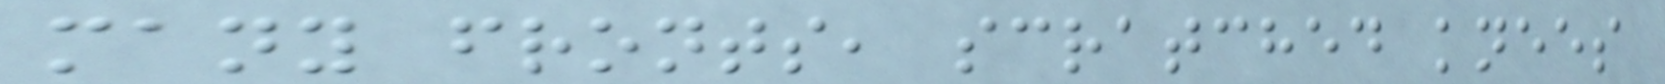many fronts, scratched knees
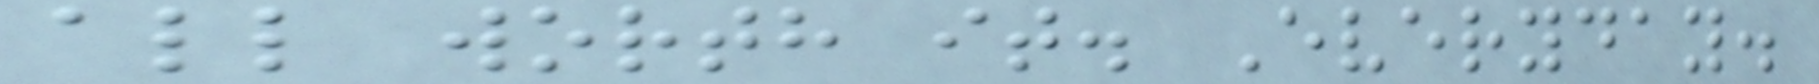all worth it. Everyday.
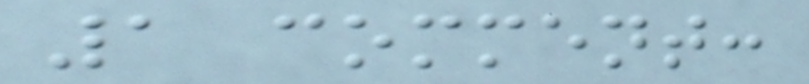1 comment:
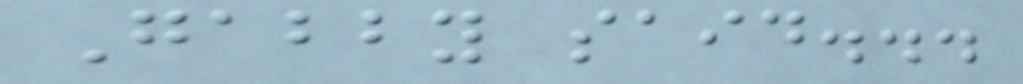Gabby said...
